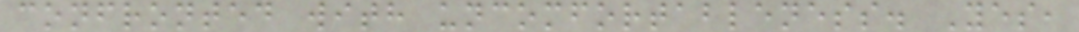confronted with uncomfortableness. Yes,
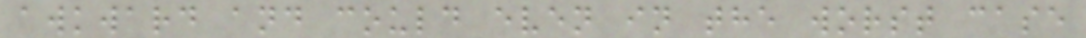awkward and could even in the worst case
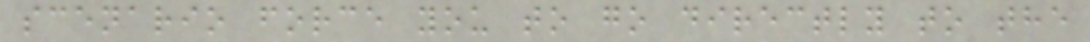scenario force you to go directly to the
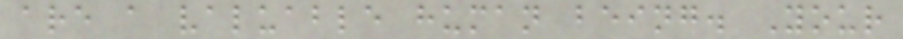are a valuable human being. Your
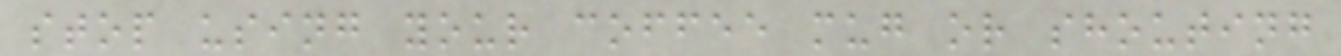stop using your coffee mug or shouting
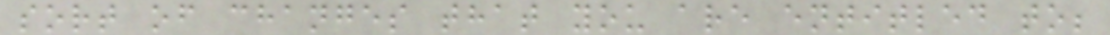sort of changes that you are entitled to;
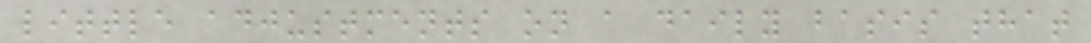little adjustments on a daily basis that
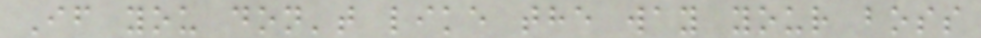If you don't like the way your boss
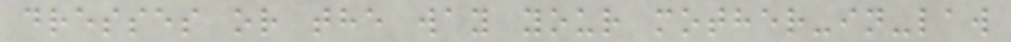dresses or the way your mother-in-law
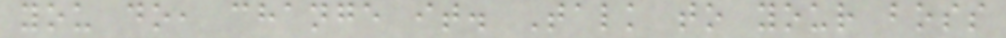you do, change it. Talk to your boss
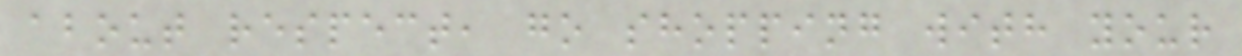about respect, go shopping with your
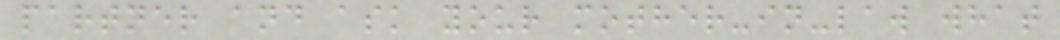partner and ask your mother-in-law what
